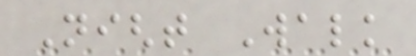Night Walk
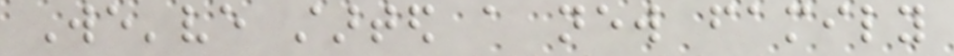We've started a new family
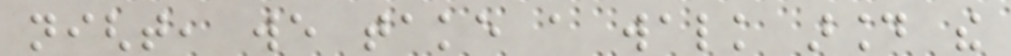night, we take a walk around the
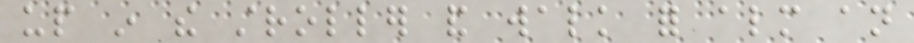up in the stroller and walk for almost an
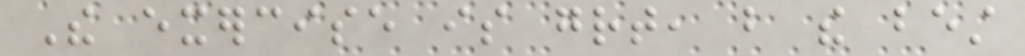The exercise is great, but the best
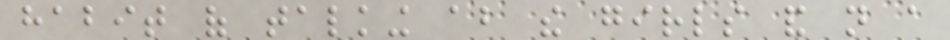habit of talking about the girls and not a
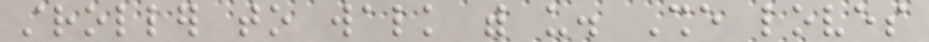stroller to walk with us. She loves
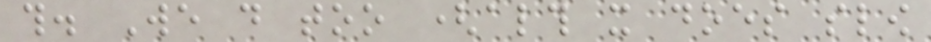this. We do too (although it does slow
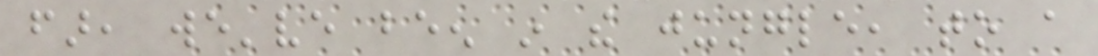far, we've been in the jungle, to a
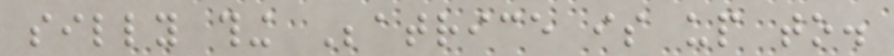silly thing Beatrice is up to.
